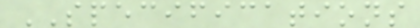SPECIFICATIONS
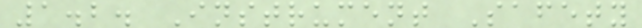1.2. Instrument Safety
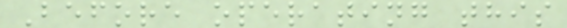Before operating this
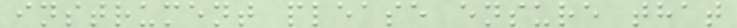instrument please ensure that
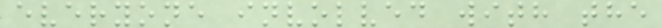everyone involved with the
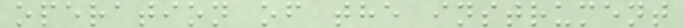operation of the instrument
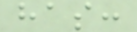has:
